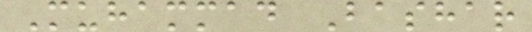Muhammad Bashar
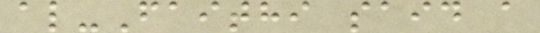al-Faithi said a
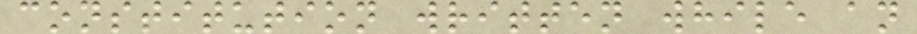constitution written while an
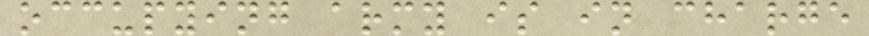occupying army is in charge
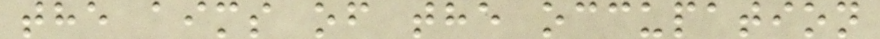the aims of the occupation
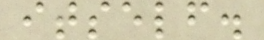itself.
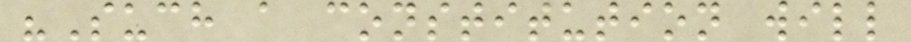"Such a constitution will
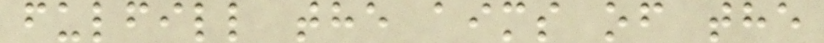fulfill the aims of the
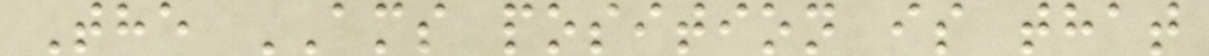The AMS position is that
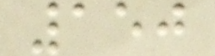150
